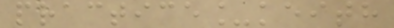practice_keith
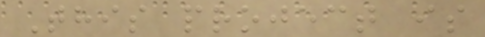This project is
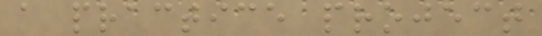a practice project
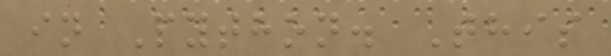in Python. This
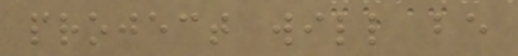project will be
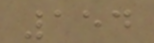154
